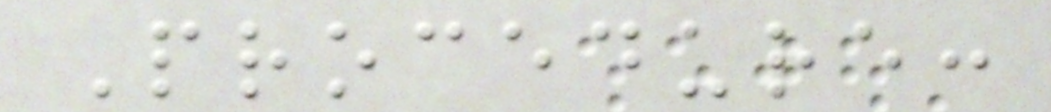Procedure:
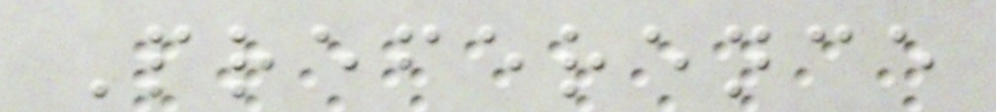Preference
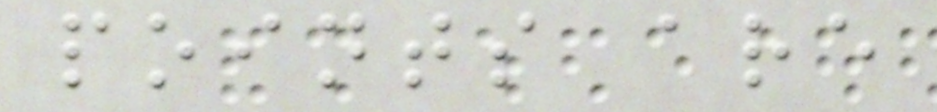points are
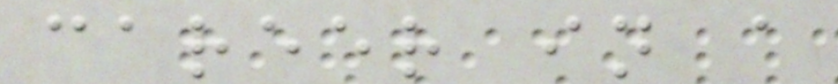career in a
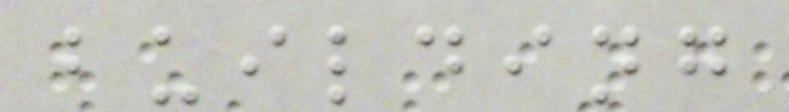building
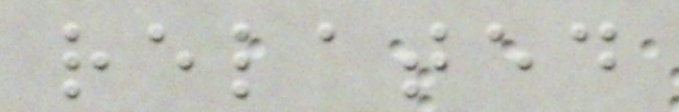related
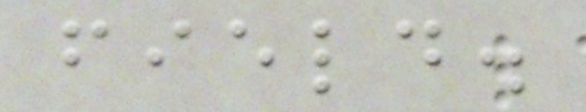field.
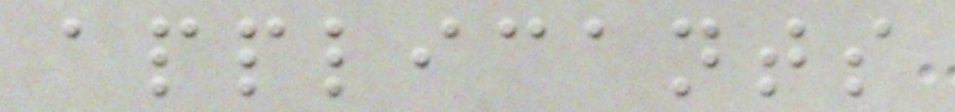applicants
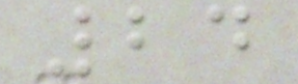24
